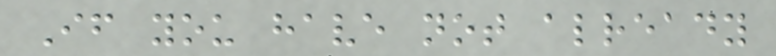If you have not already
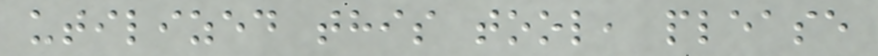utilized this tool, please
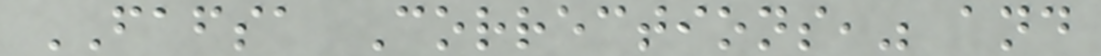FAFSA Corrections," and
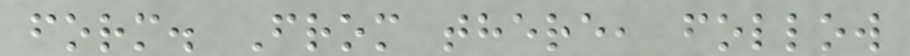form. From there, follow
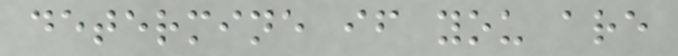determine if you are
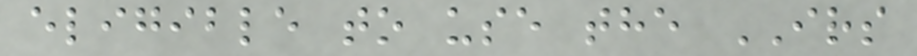eligible to use the IRS
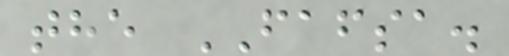the FAFSA.
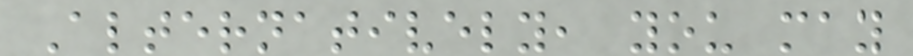Alternatively, you may
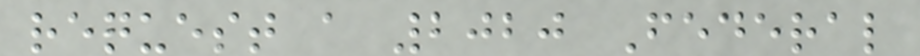request a 2020 Federal
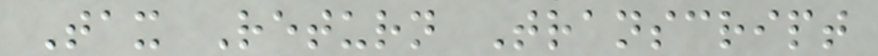Tax Return Transcript
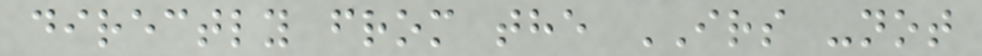directly from the IRS -not
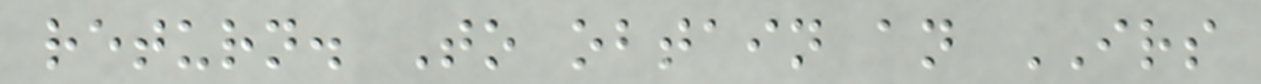return. To obtain an IRS
